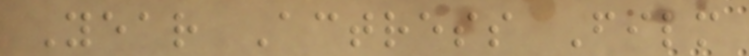Year Actress Film
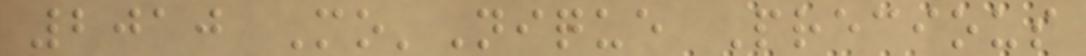2010 Mo'Nique Precious
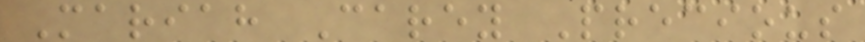Mariah Carey Precious
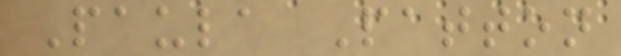Paula Patton
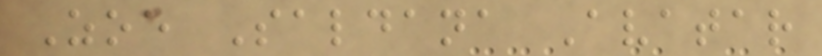Zoe Saldana Avatar
